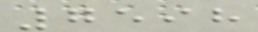7598
